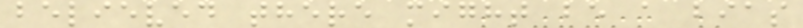believed there might be a bias
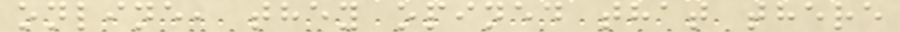online, they opined that there
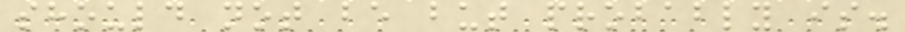should not be but probably is.
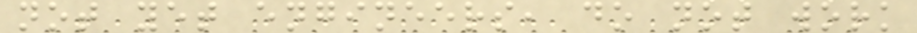not yet engineers, do not work
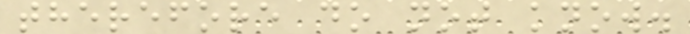therefore do not know.
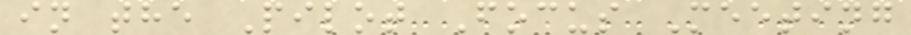in the Pilot Focus Meeting
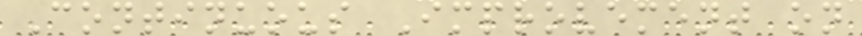Continuous Improvement on
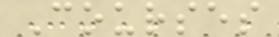Courses
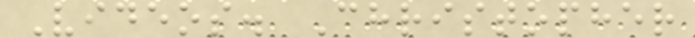Videos. Christopher
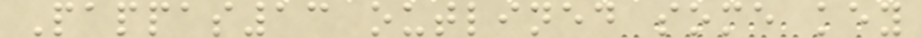Pappas13 outlined some key
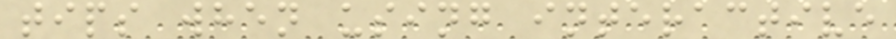tips when using interactive
